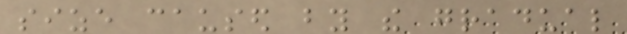size caused by the gradual
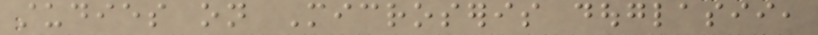studies on Microseris douglasii,
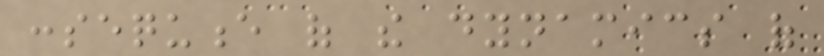consequence of the dynamics of
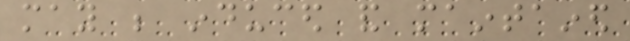may be induced and maintained
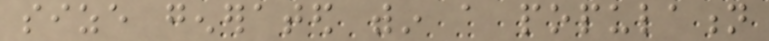size generated within a population
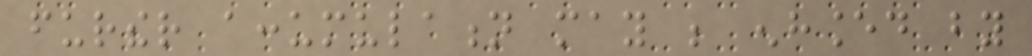further accumulation may be enhanced by
